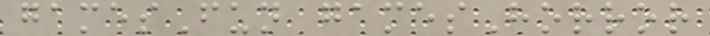gamesFun gamesHorror
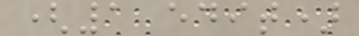(1 edit)
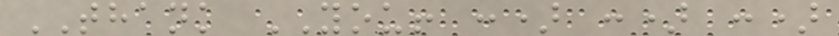THANK YOU! :) :) :)
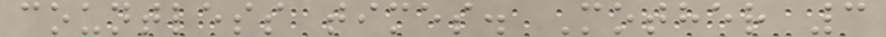countless times. Mother 3
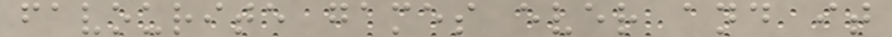favourite games ever and it
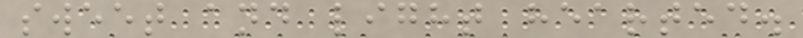sweet and light hearted.
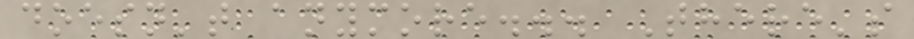doesn't anymore... There's
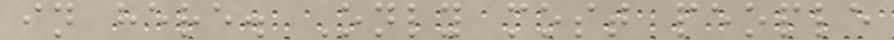in here. Only most people
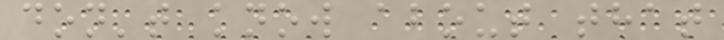don't know about that
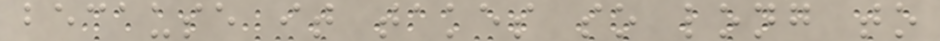because it takes so long to
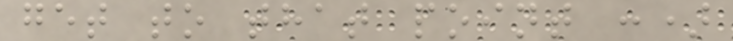get to that point :)
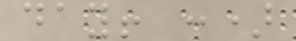day! :)
